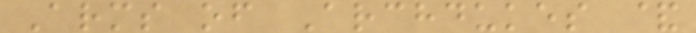Arms of Archdukes &
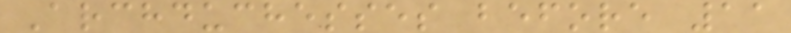Archduchesses before 11
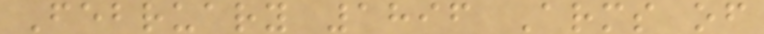February 1896 Arms of
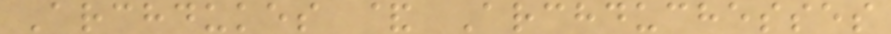Archdukes & Archduchesses
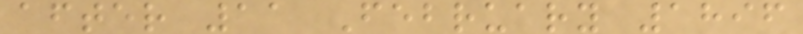after 11 February 1896
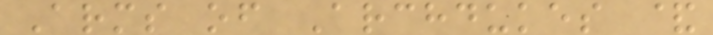Arms of Archdukes &
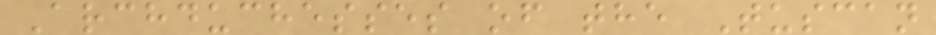Archduchesses of the Tuscan
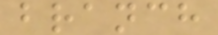branch
